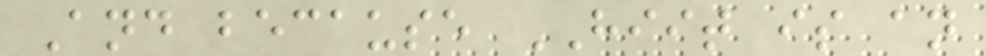And because HIIT is an
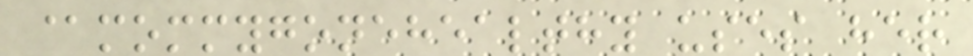@mommygonehealthy uses her
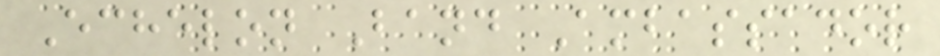Echelon Band Ambassador
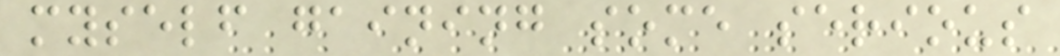myself gaining some serious
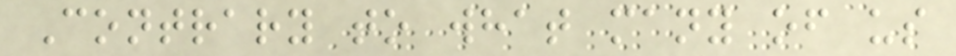Contrary to what many of us
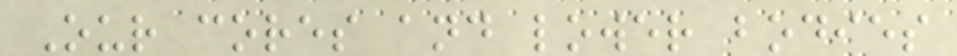Our cores and lower bodies
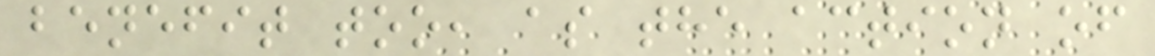benefit too, as the action of
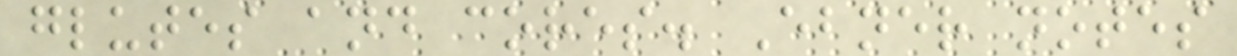glutes and cores. Ebner notes
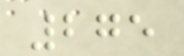275
